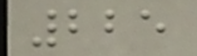225
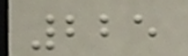225
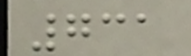731
